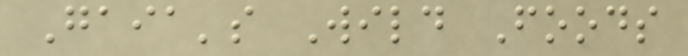Gaia's Wild Foods
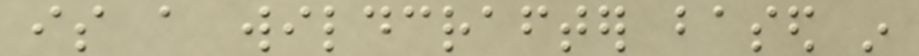is a wildcrafter based in
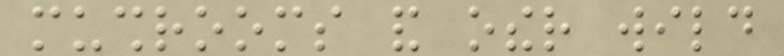mushrooms and other wild
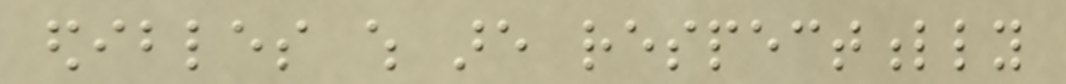edibles which are respectfully
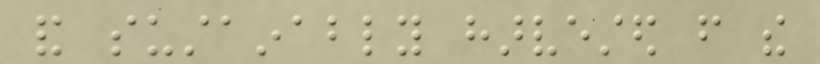and sustainably harvested from the
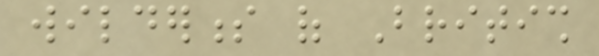wilderness of British
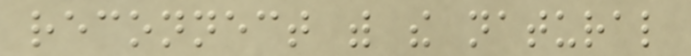reconnect with the natural
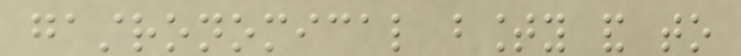gastronomical bounty and to
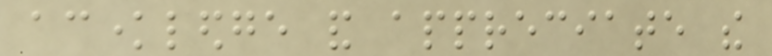acknowledge and appreciate the
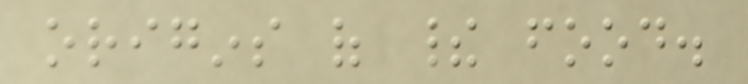origins of their food.
